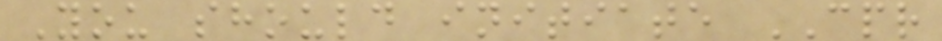You should initiate CPR
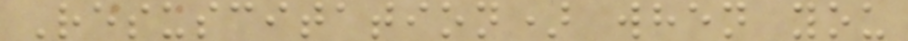Resuscitation) when you
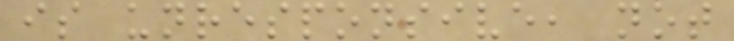is unresponsive, not
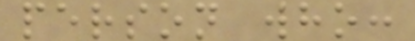person who:
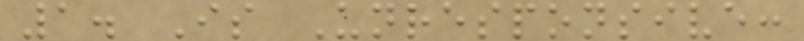1. Is Unresponsive:
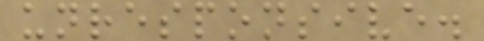unresponsive.
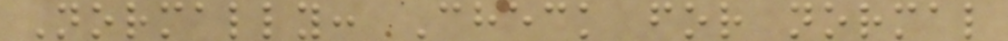Normally: Check for normal
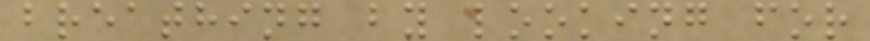breathing by looking for
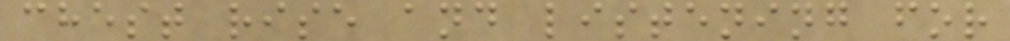chest rise and listening for
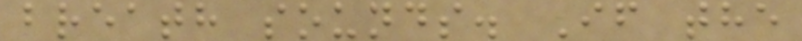breath sounds. If the
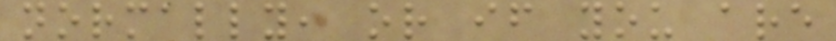normally, or if you are
